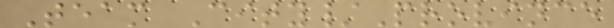Team City/Province
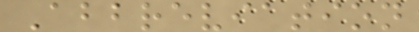Abbreviation
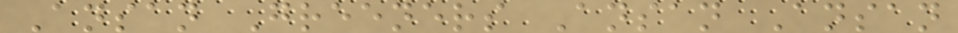Ansan Greeners Ansan Ansan
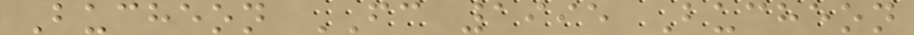Bucheon FC 1995 Bucheon
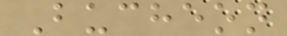Bucheon
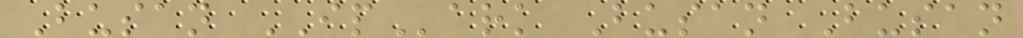Busan IPark Busan Busan
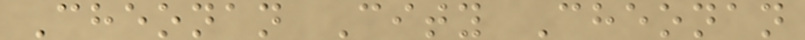Cheonan City Cheonan
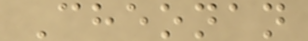Cheonan
